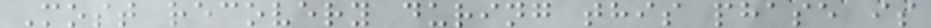Most recovery during this phase is
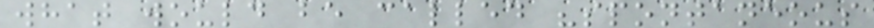what would be called "spontaneous
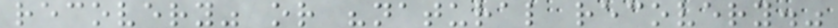recovery" or "natural recovery."
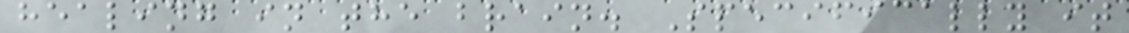healing in the brain. Specifically it
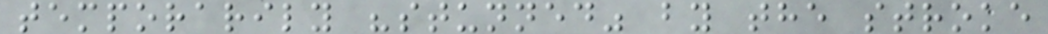temporarily "stunned" by the stroke
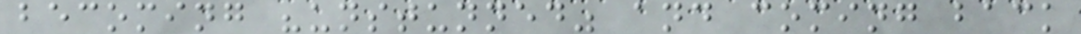becoming "unstunned" and coming back
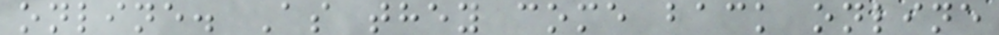online. As they come back online
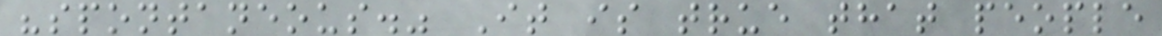"spontaneous." It is true that people
